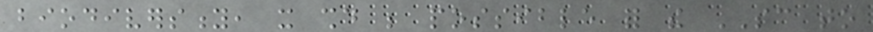biodiversity, it should be possible for the SC to
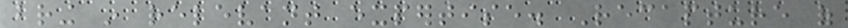bring in relevant expertise. Recapture of
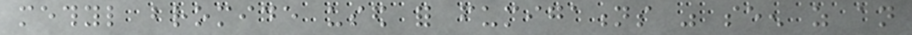methyl bromide used for fumigations was seen as an
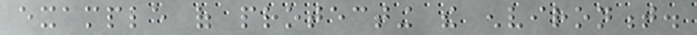example of protecting the environment.
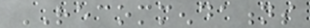RECOMMENDATIONS
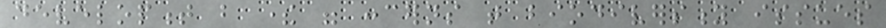development but there were concerns that biodiversity issues
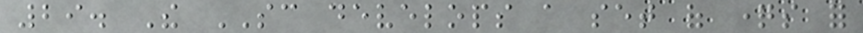29. The SC develops a set of questions for
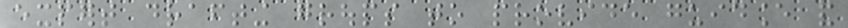expert drafting groups to provide guidance and
